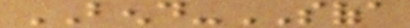BEND-SOFA
